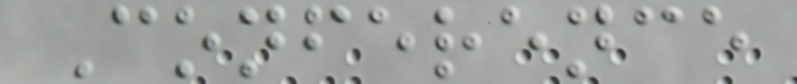Conference
